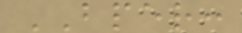BPER:
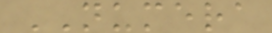NUMERA
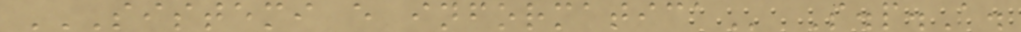SISTEMI E INFORMATICA S.p.A.
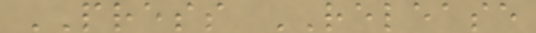PRESS RELEASE
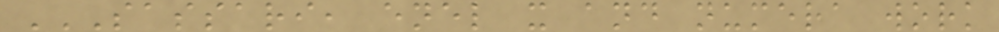SASSARI, ENEL X AND NUMERA WORK
